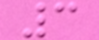3
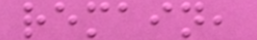remain,
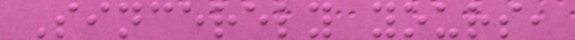Sincerely yours,
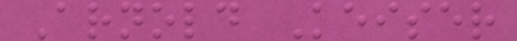Arnold Keiser
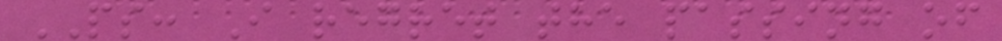PS: I regret the passing of
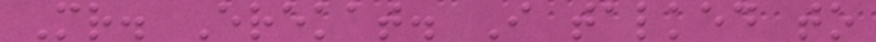Mr. Erekat. I talked to
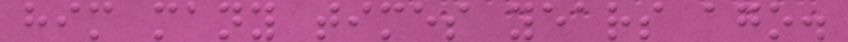him many times years ago.
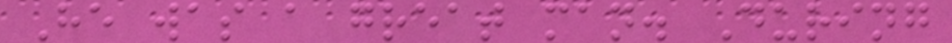He was a great man. During
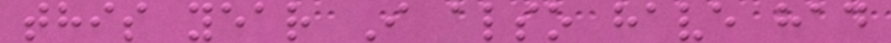this year I also have had
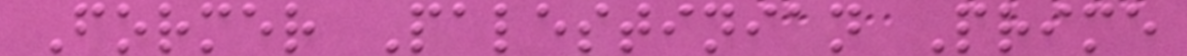Former Palestinian Prime
